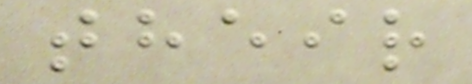their
